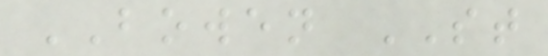BOWEN ST
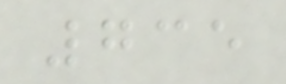735
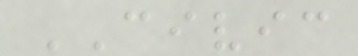CIVIC
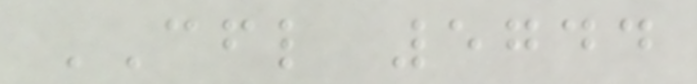CFL 5744
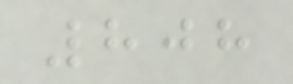808
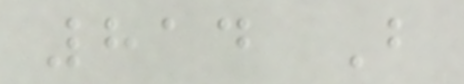814 B
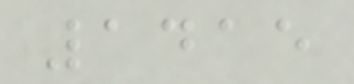1415
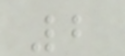2
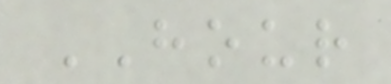HOUR
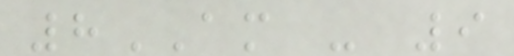8AM - 9
